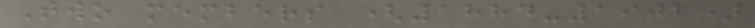Two members (1884-1902)
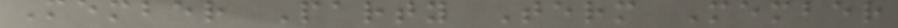Member Party Term Member
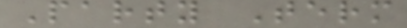Party Term
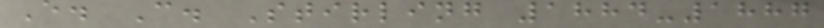E. C. Stirling 1884-1887
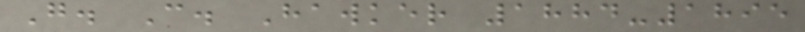G. C. Hawker 1884-1895
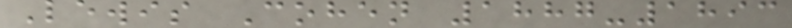Lewis Cohen 1887-1893
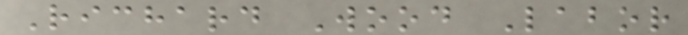Richard Wood Labor
